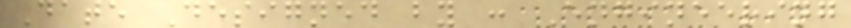Date Designed by : Engineering
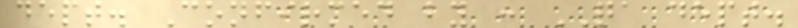dept. Confirmed by : QA dept.
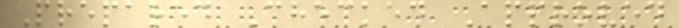Prepared Checked Approved
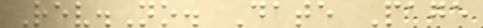Rev.No. Date Page
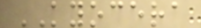KYOCERA
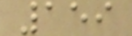159
